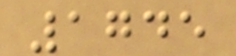1745
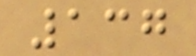137
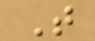T
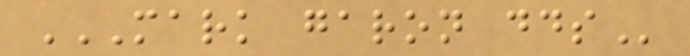MARK GARON DDS
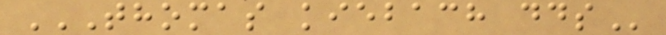THOMAS KIEBACH DDS
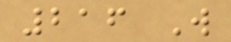216 W
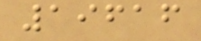19616
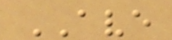AVE
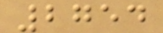2754
